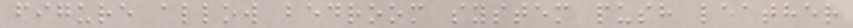figure allow bedroom system push leather
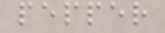pepper
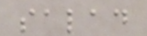salad
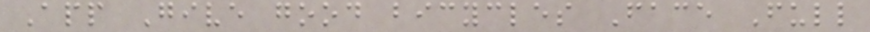App Give good bicycles Face Full
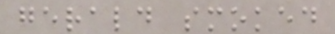gerald smoked
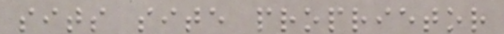sits site proprietor
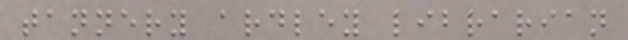tannery ardley librarian
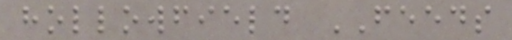hollowfield FEEDS
